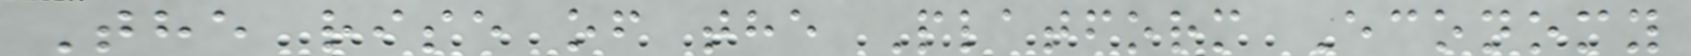The rise of the Platform Economy
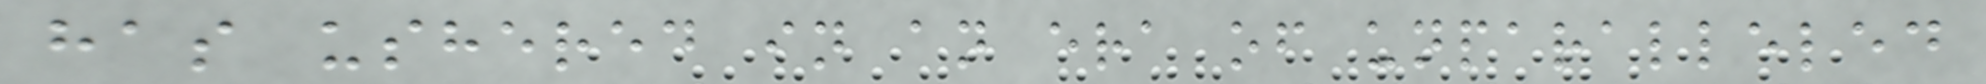has ushered in an era of unparalleled
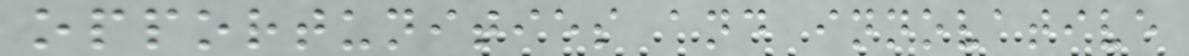opportunities and innovative
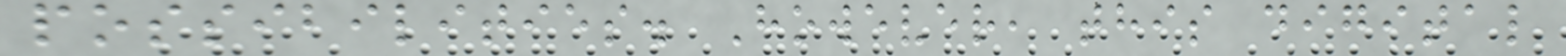possibilities. However, this digital
